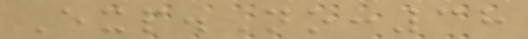Exp.No:38
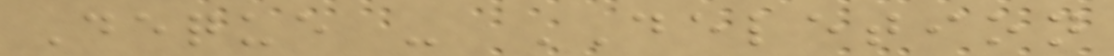Deque - DELETION
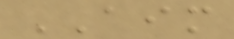AIM
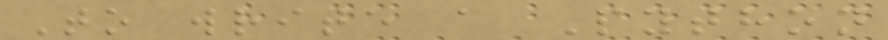To write a Python
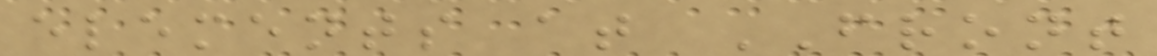elements at FRONT
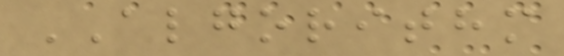ALGORITHM
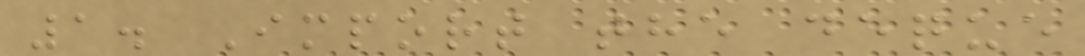1. Import the deque
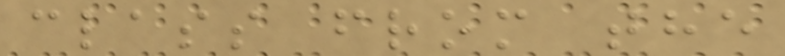class from the
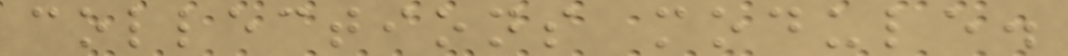collections module.
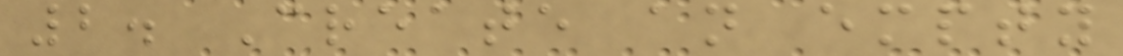2. Create an empty
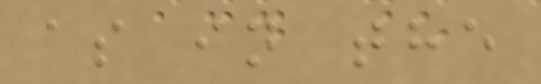as in the
